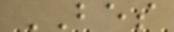BES
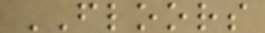FLOORS
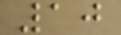10
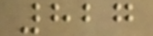827
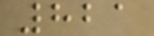821
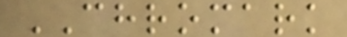CHROMARK
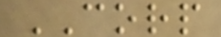CORP
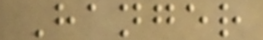Hanger
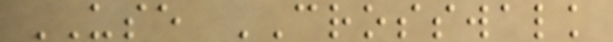USE CROSSWALK
